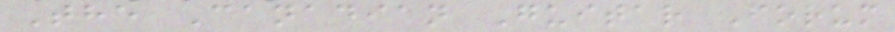The Canadian Guitar Forum
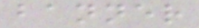banner
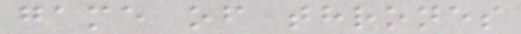game of thrones
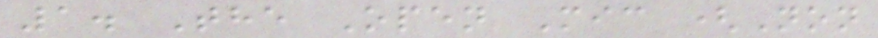1. The Open Mic (Non
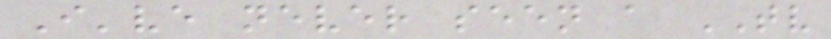I've never seen a TV
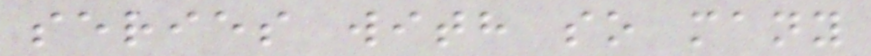series with so many
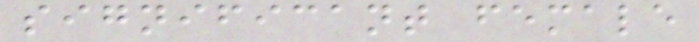significant female
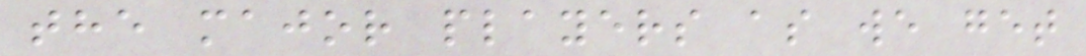the major players as we get
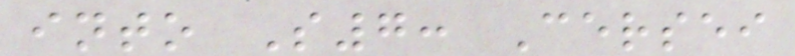into S7: Cersei
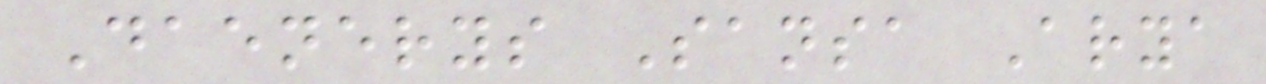Daenerys Sansa Arya
